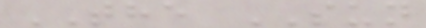THE SUN
